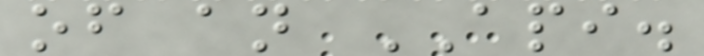of an API.
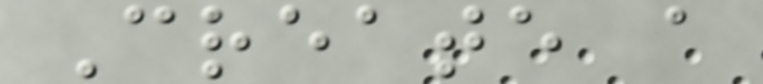Create a
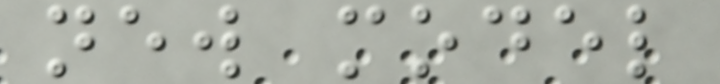new model
